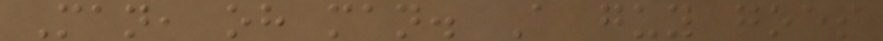Man, oh man. A guy goes
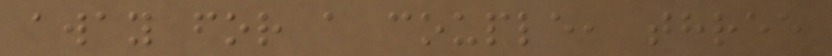away for a couple, three
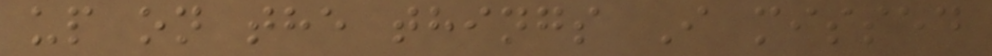up on the things I missed
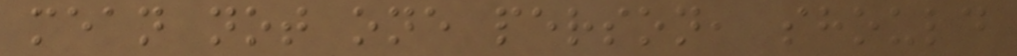mean not one person, should
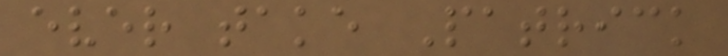ever take Patrick
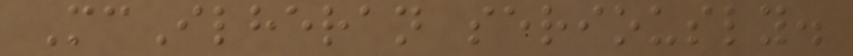McIlheran seriously.
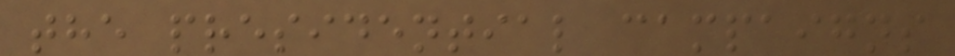the presidential campaigns
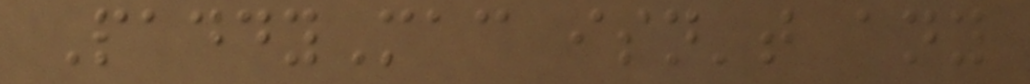PaddyMac isn't any
